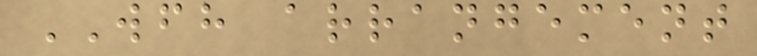WFH arrangement
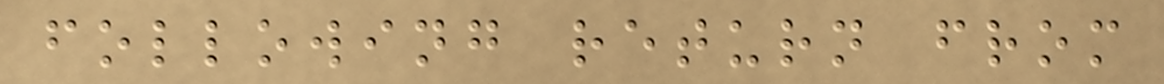following return from
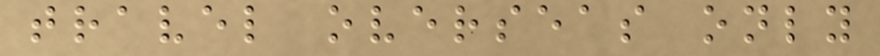travel overseas only
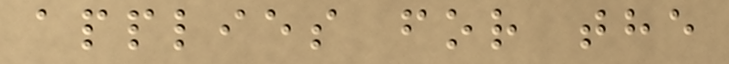applies for the
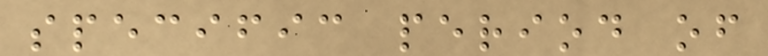specific period of
